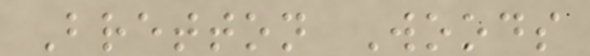Bretton Woods
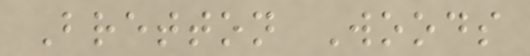Bretton Woods
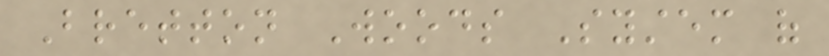Bretton Woods System of
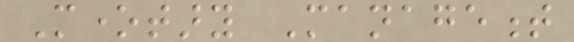Monetary Management
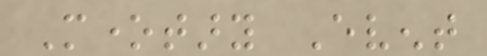Monetary Event
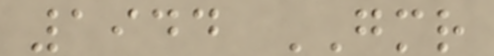1944 GMR
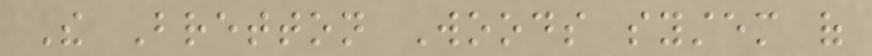The Bretton Woods system of
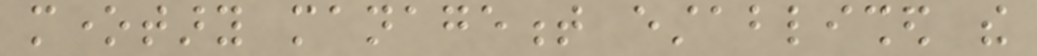monetary management established the
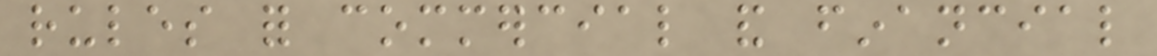rules for commercial and financial
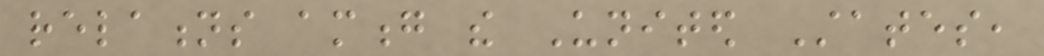relations among the United States,
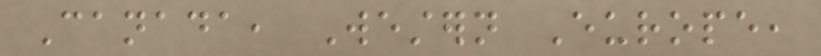Canada, Western Europe,
